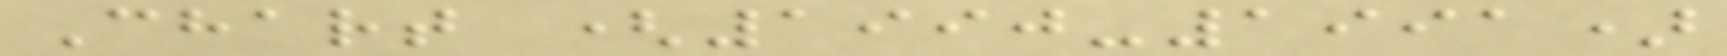Chart (1990-1991)
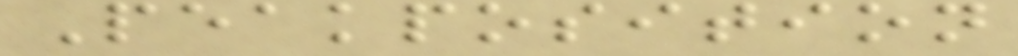Peakposition
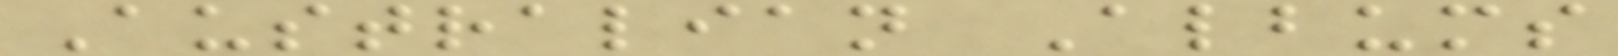Australian Albums
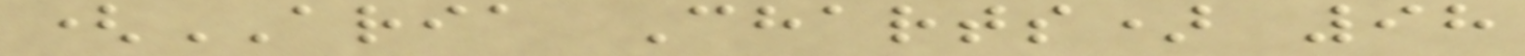(ARIA Charts) 98
